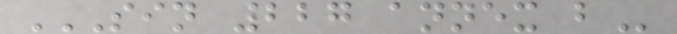SIN 227 ANNEX B
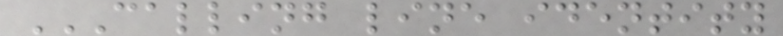CALLING LINE IDENTITY
